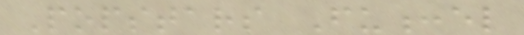Popstars Fu:el
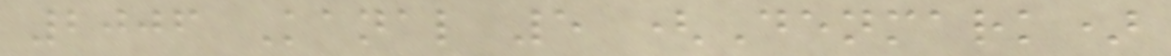2006 Kanal 5 (Denmark)
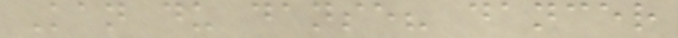Kan du danse? dancer
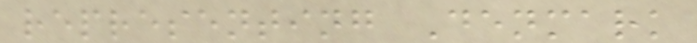representing Denmark
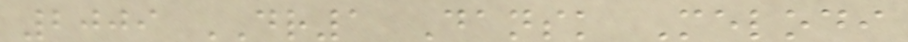2009 DR1 Dansk Melodi
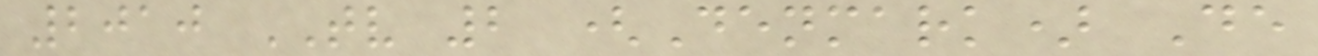2010 TV 2 (Denmark) De
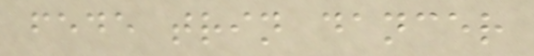fede trin dancer
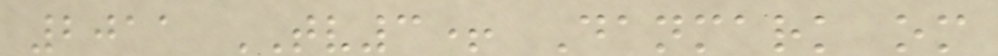2011 TV3+ Danmark om
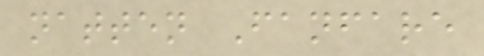natten Fanfare
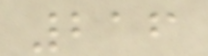216
